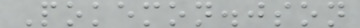Pokemon.json
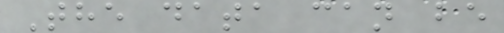The data can be
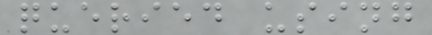queried using
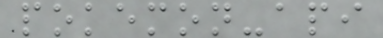pokemon-api
